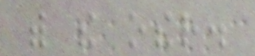with the other.
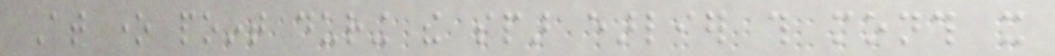At one point during the spar earlier this month it
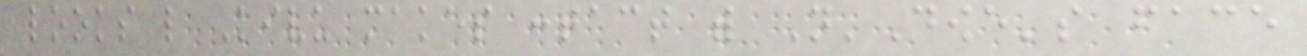looks like Kivu makes contact with N'Dowe's face
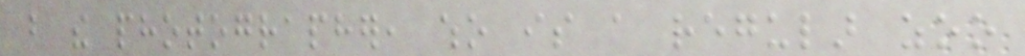but the photographer, who is a regular zoo
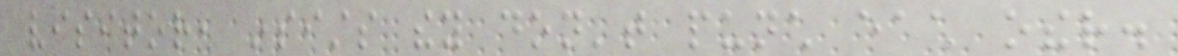visitor, insists they don't punch each other.
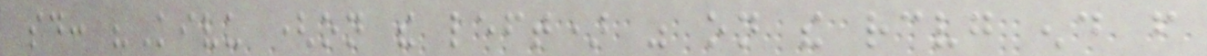said: "Kivu (on the left) was on the receiving end from
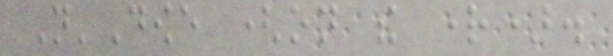N'Dowe (on the right).
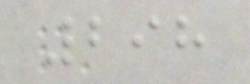298
